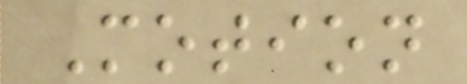Motion
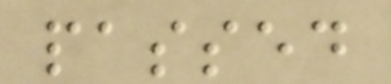passed
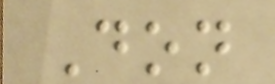Don
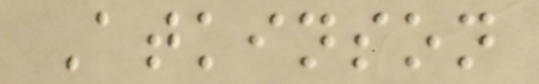Atkinson
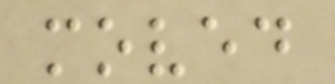moved
